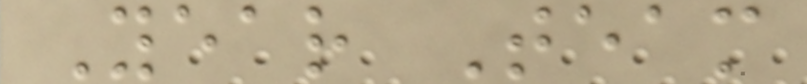Year Team
